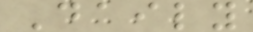Daily
